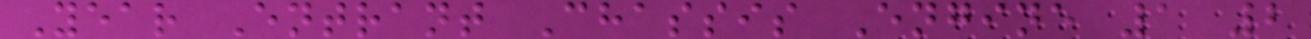Year Entrant Chassis Engine 1 2
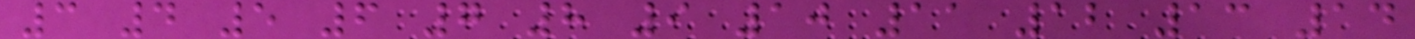3 4 5 6 7 8 9 10 11 12 13 14
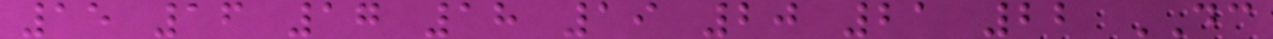15 16 17 18 19 20 21 22 DC
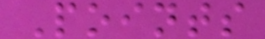Points
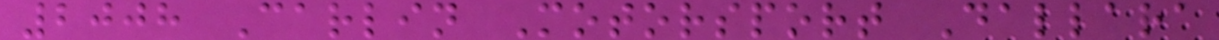2008 Carlin Motorsport Dallara
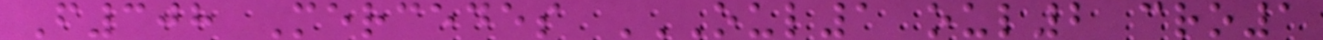F308 Mercedes OUL1 OUL2 CRO1
